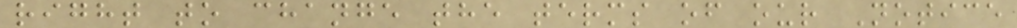right to change the terms of our Notice
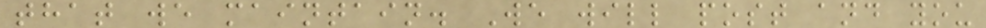that we maintain. We will post and you
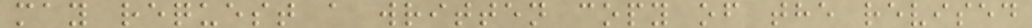may request a written copy of the revised
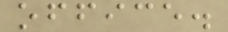office.
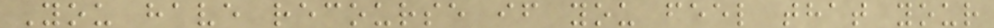You have recourse if you feel that your
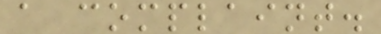a complaint.
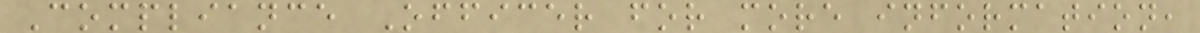Compliance Officer for more information,
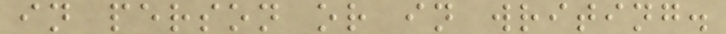in person or in writing.
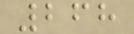268
